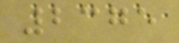2375
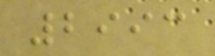2993
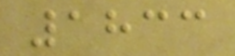1833
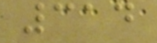314
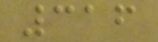316
